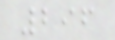296
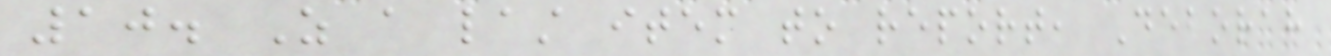10. As a last item to report, Deborah
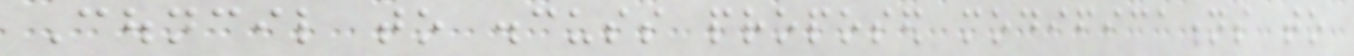Council to discuss proposed modifications to
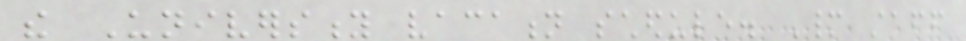the University vacation schedule. Many staff
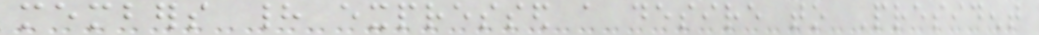members had expressed a desire to President
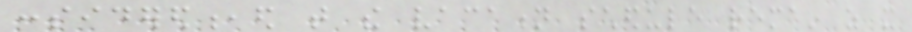considered,ed that the vacation schedule remain as it
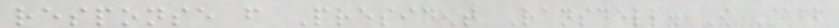response from President Ransdell. The Staff
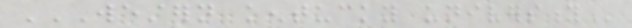WESTERN KENTUCKY UNIVERSITY
